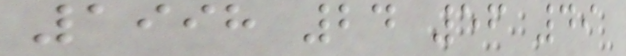1998 24 56 49
